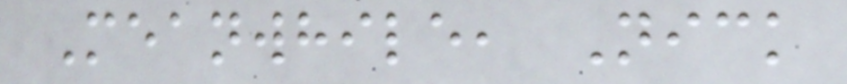Meanwhile, Nick
